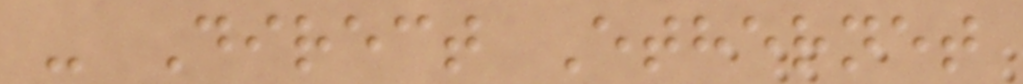- Direct Ethernet
